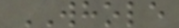WHOLE
